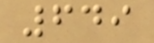649
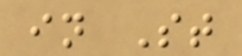in St
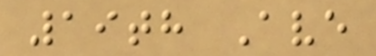19th Ave
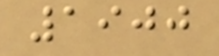1900
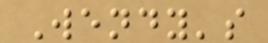Wendy's
